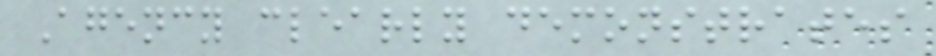Agency clearly demonstrates
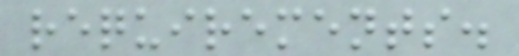requirements.
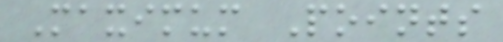Maximum Points
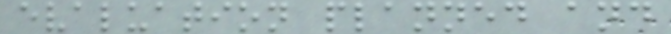evaluation planned and
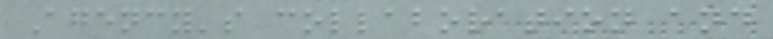Agency's collaboration and
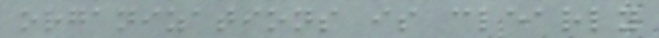organizations is clearly
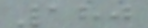180
